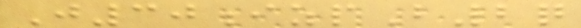J30izpB2q
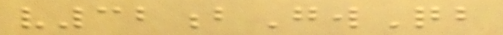v32bGwQb
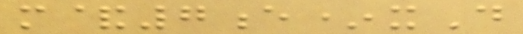m&7e*xD
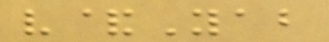v&Yab
